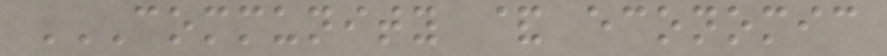COMMUNITY & ECONOMIC
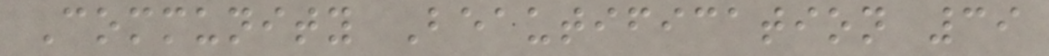Community Beautification 39
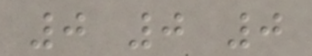0 0 0
